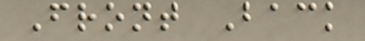Front Back
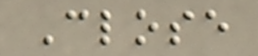Close
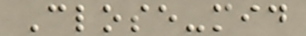Close-mid
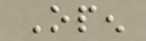Open
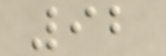92
